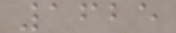1625
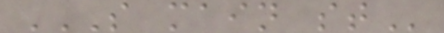S MAIN ST
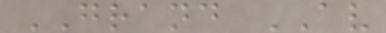GRAND AV
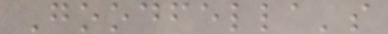Goodfella's
